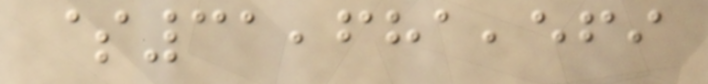$31,681,569
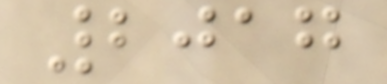2017
